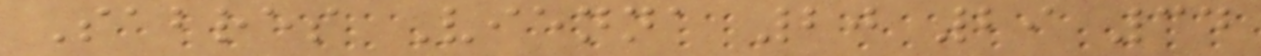Sabres Vienna 20 29 34
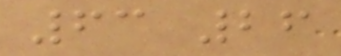63 26
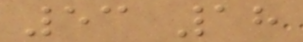53 18
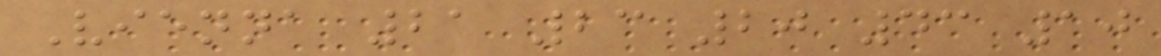Vienna 21 23 20 43 10
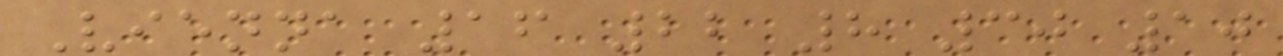Vienna 16 22 8 30 10
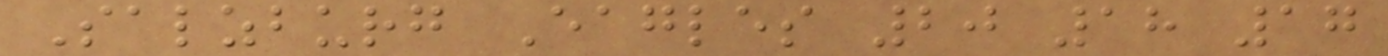Salzburg Eagles 20 18 17
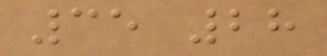35 28
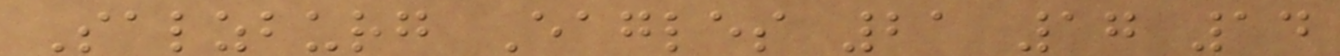Salzburg Eagles 21 17 14
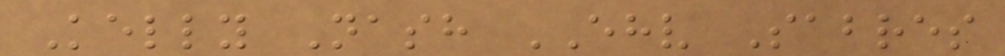Kelly Nash EHV Sabres
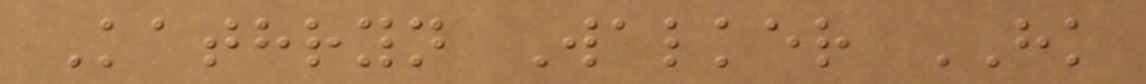Kathryn Walker HK
